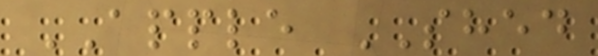APPLE SHED
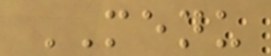MENU
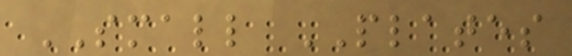SMALL PLATES
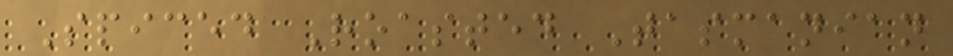Spiced Roasted Tasmanian
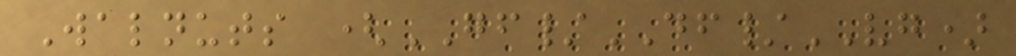Walnuts (GF/DF/VG)
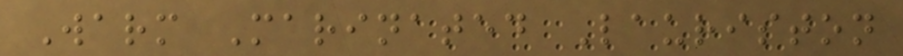Warm Marinated Lauriston
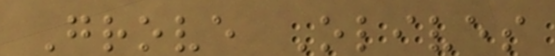Grove Olives
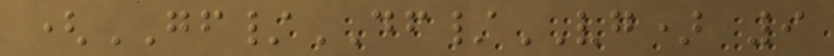(GF/DF/VG) 9
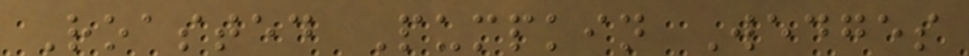Roasted Pumpkin Wedges
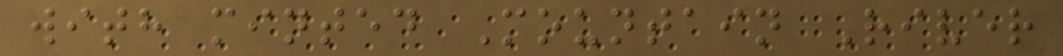with minted Mountain River
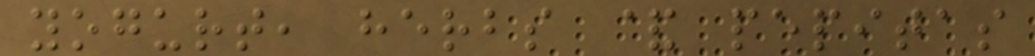yogurt, herbs & pepitas
